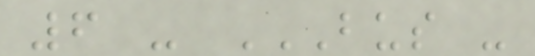6 - BUS -
